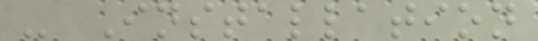- Installation
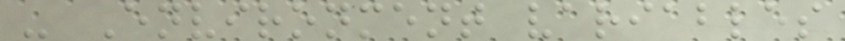- Environment variables
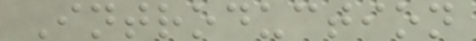Introduction
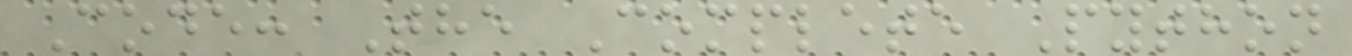Code: The Complete Python
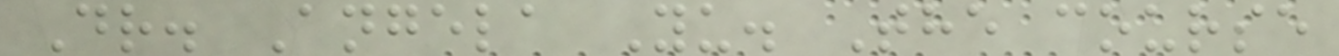Dr. Angela Yu. The course
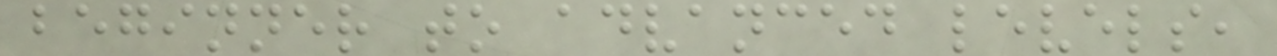beginner to advanced levels,
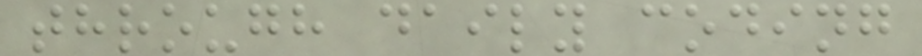through daily coding
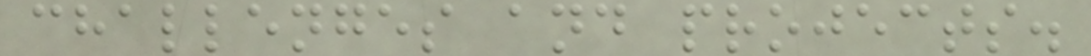challenges and projects.
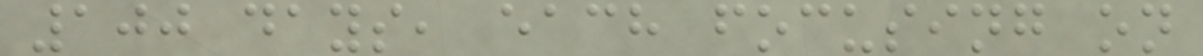100 days, each focusing on
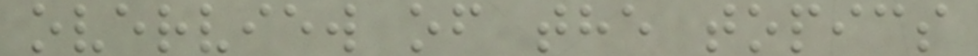overview of the topics
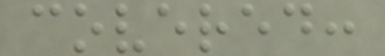covered:
